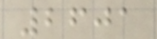2601
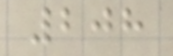208
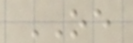OE
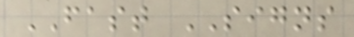FAST SIGNS
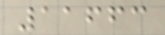11663
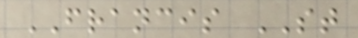FRANCIS ST
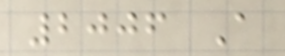2006 A
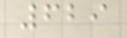629
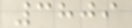3809
